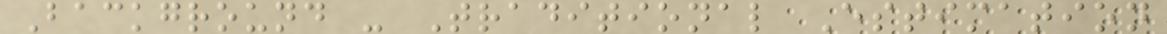Background - Traditional Estimation
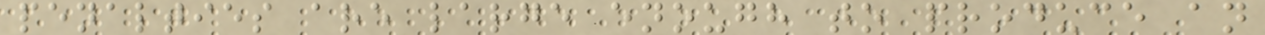penalties are large enough to produce an
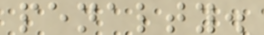penalty.
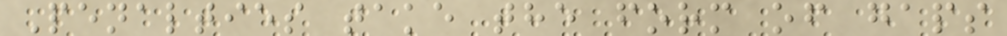Penalties take the form of gaps
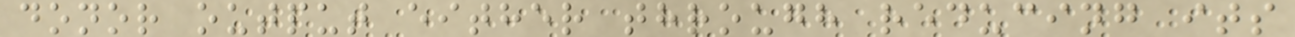donor output either through reducing its
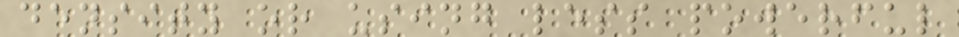density or using less powerful
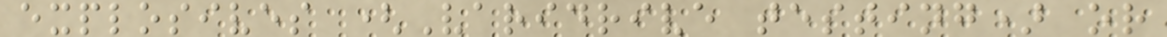explosives (Varidrive testing) or
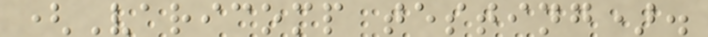(Varicomp testing).
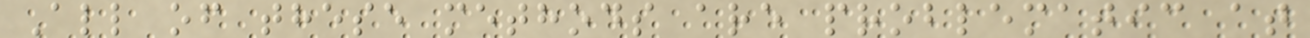All of these methods are problematic at
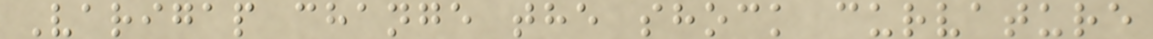Varigap change the shock curvature
